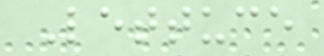Lettuce
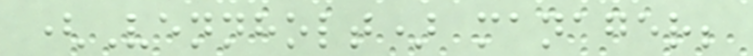(Vennholt) manager;
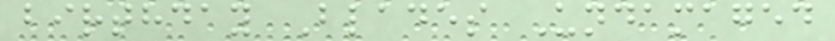birthday Blades Undamaged
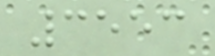3553
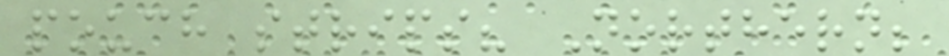pouch strips? Northern;
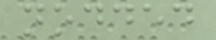nodded
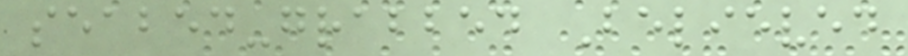seabed-grabbed Believed
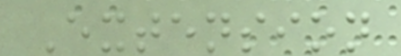Extension
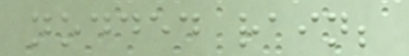nodded rain;
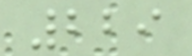229
